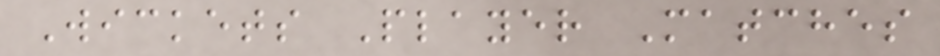Wickets Player Matches
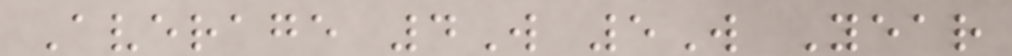Average 4W 5W Year
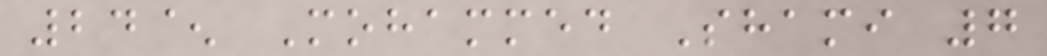24^ Mohammed Shami 7
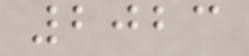2023
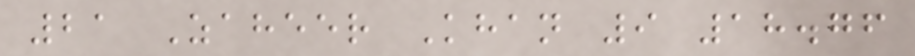21 Zaheer Khan 9 18.76
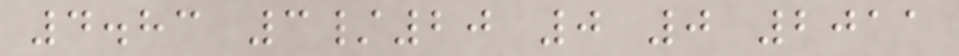4.83 3/20 0 0 2011
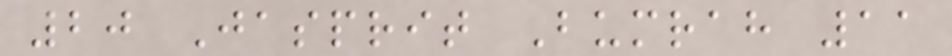20 Jasprit Bumrah 11
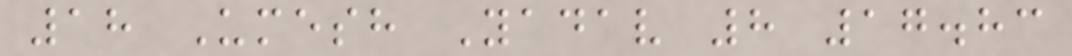18 Umesh Yadav 8 17.83
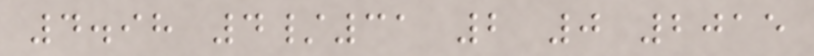4.98 4/31 2 0 2015
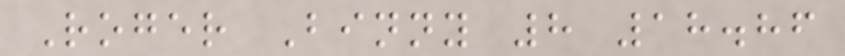Roger Binny 8 18.86
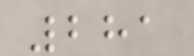281
